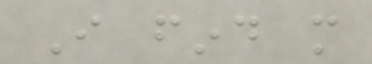I find more
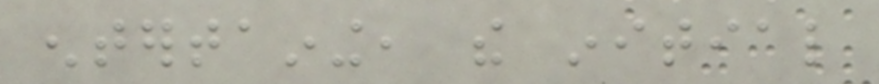entertaining, the initial
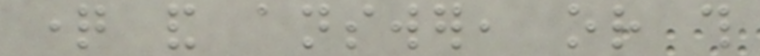question and answer, or this
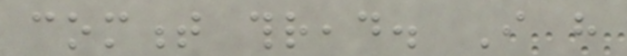comment thread. I have
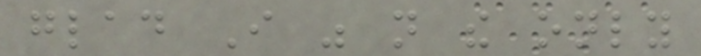glad I was not the only
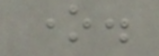one.
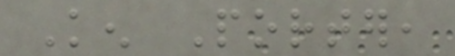Ken Porter,
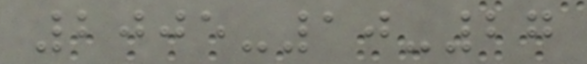2005-10-27
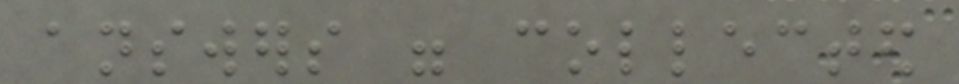answers were collected
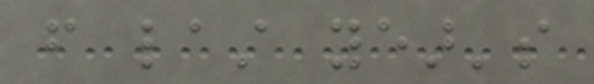from last year's
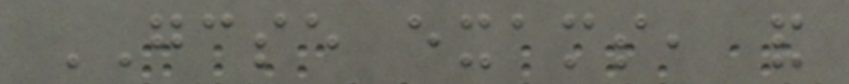GCSE exams, and
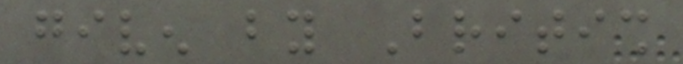given by British
